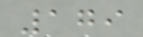179
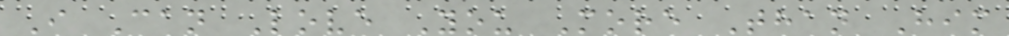I Can Love You More Than Him
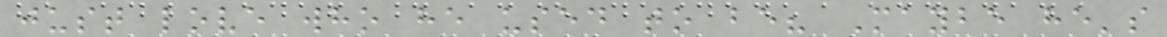just love who he used to be? Maybe he's
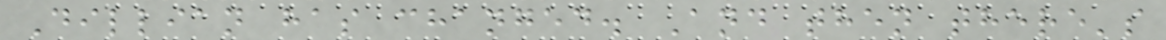Dillian has changed. And then there's
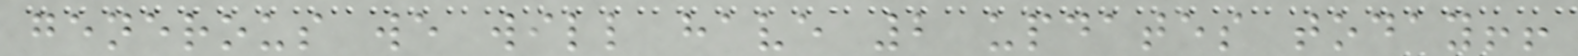generous we will have 2 updates today!!
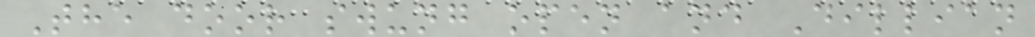The door swung open and Dillian
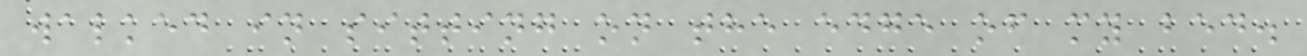walked in sitting on the edge of my bed.
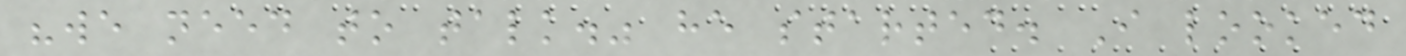"we need to talk." he started. I looked
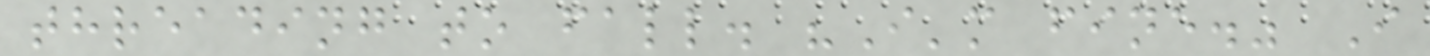threading to fall. "I'm fine." I
